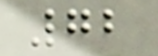72
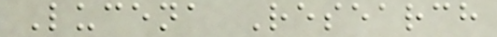Lucena Research
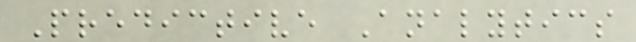Predictive Analytics
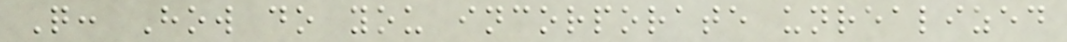Q: How do you incorporate unrealized
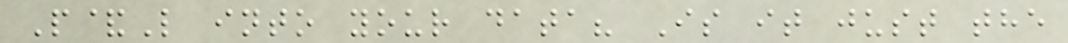P&L into your data? Is it just the
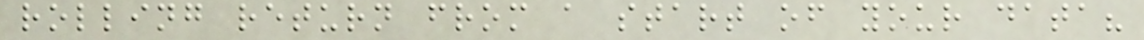rolling return from a start of your data?
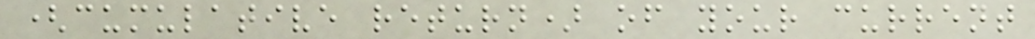(cumulative return) of your current
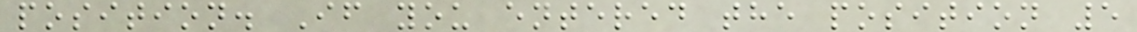position. If you entered the position 5
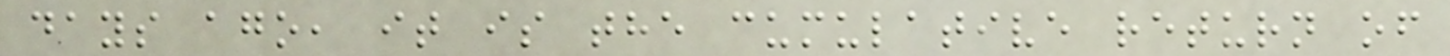days ago, it is the cumulative return of
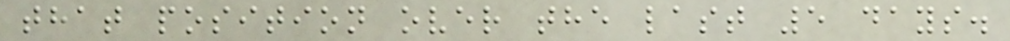that position over the last 5 days.
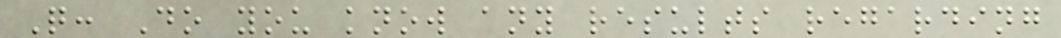Q: Do you know any results regarding
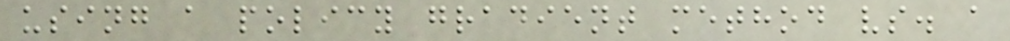using a policy gradient method vs. a
